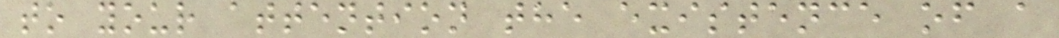to your attention the existence of a
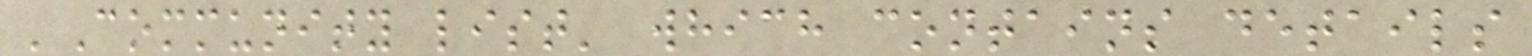'Community list' which contains details
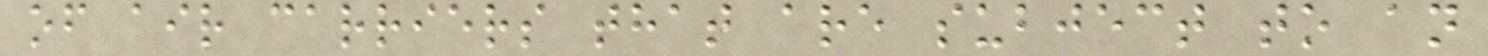of air carriers that are subject to an
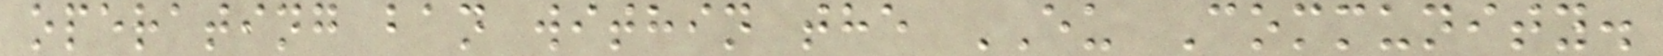operating ban within the EU Community.
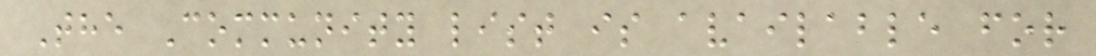The Community list is available for
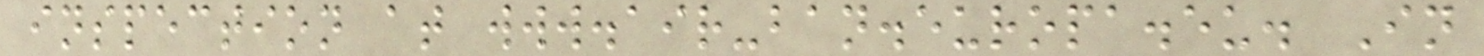inspection at www.air-ban.europa.eu. In
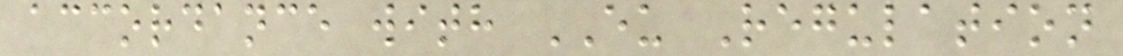accordance with EU Regulation
